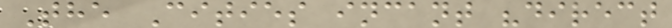The Cities incant "direct
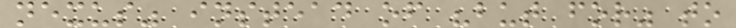nexus" instead of "but for" to
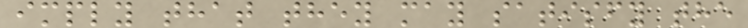imply that they may satisfy the
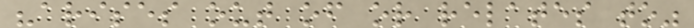"arises out of or relates to"
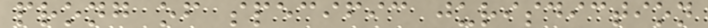prong of specific jurisdiction
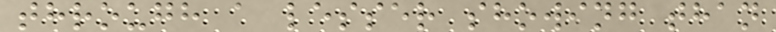through a lesser showing than
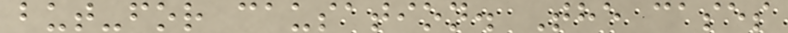but-for causation. The cases
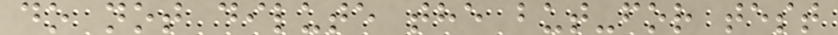do not dilute the but-for test
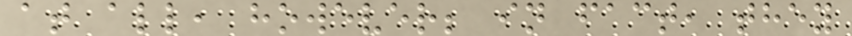at all, however; in fact, they
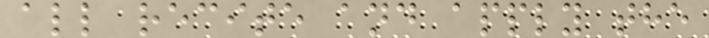all recite and apply the
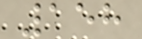158
